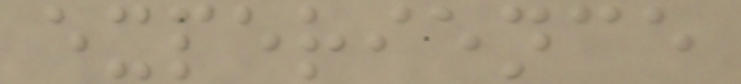experience
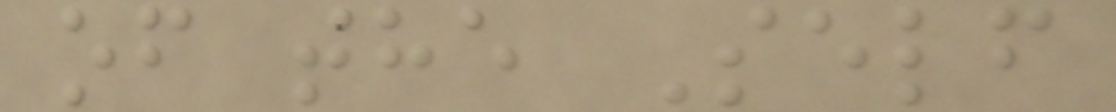of the Self
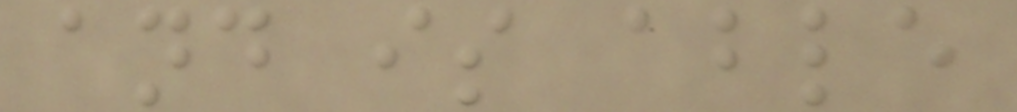and is able
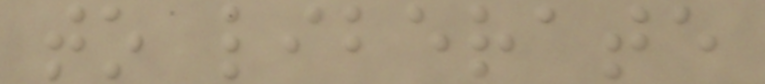to liberate
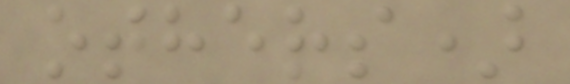others)
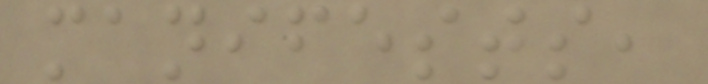manifests,
